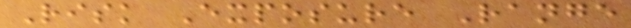Risk Exposure Range
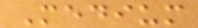Medium
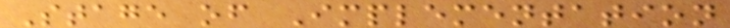Stage of Implementation
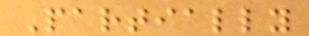Partially
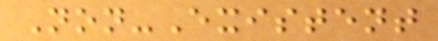Non-Existent
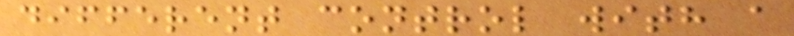different control with a
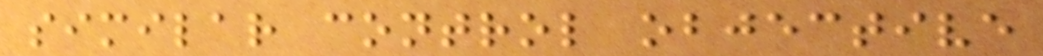similar control objective
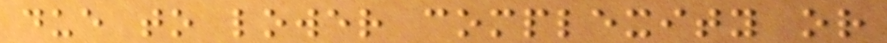due to lower complexity or
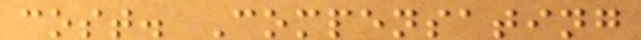cost. Compensating
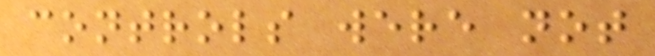controls were not
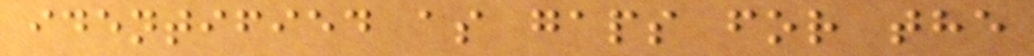identified as gaps for the
